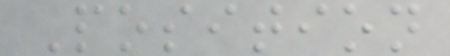Position
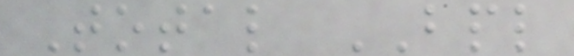Total BPL
